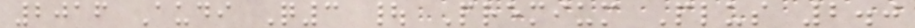2016 Audi Q3 | Premium Plus 2.0
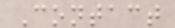Contact
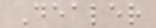Dealer
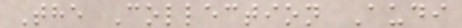The Collection Audi
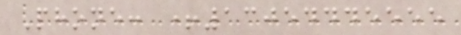Phone: +13054445555
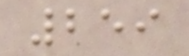259
